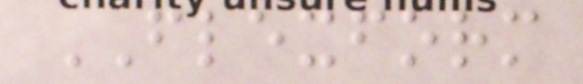FLEXFORM
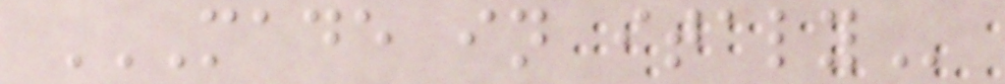MADE IN ITALY
